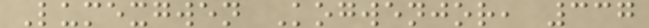Lumexgwen Kogwenjor, 337
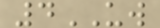4UW
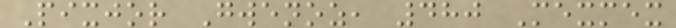Pixjor Gwenoz, 480 Mexmex
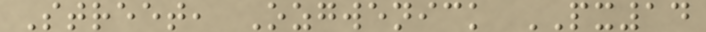Street, Ozgwenick PX14
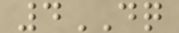4DQ
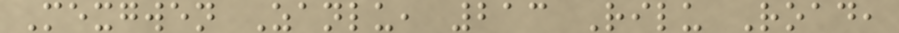Mexgwen Zanlu, 213 Rilu Road,
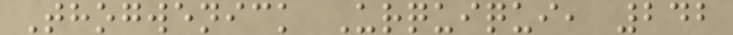Thogwenick Urquiqui, 242
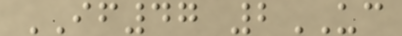IF47 2UC
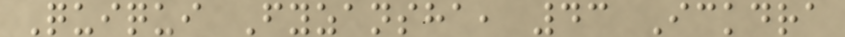Quiqui Fyzansha, 43 Ickdra
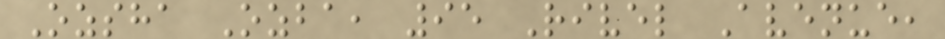Ozsha Ozba, 95 Rivel Avenue,
